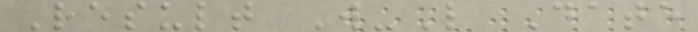Result W-L Date
